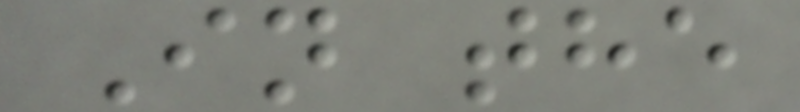In the
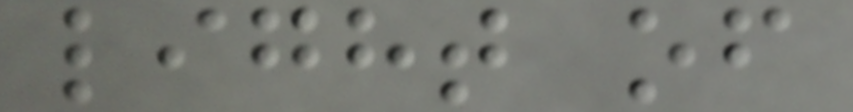light of
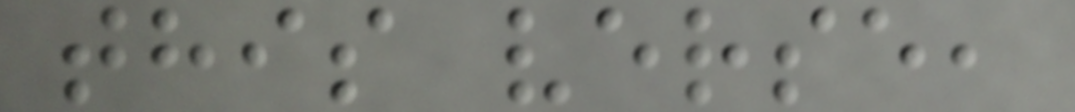this verse,
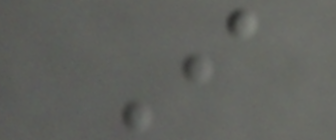I
